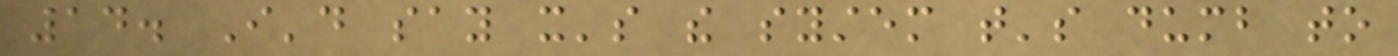14. I'd say it's the system that's dumb to
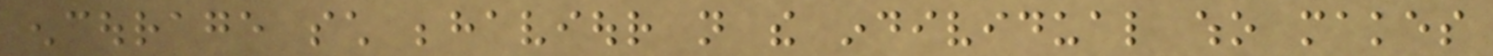encourage such behaviour not the individual who makes
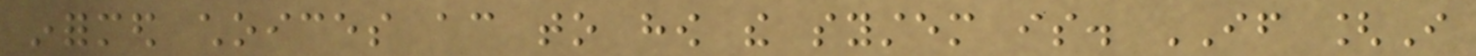informed choices according to how the system is. IF [I
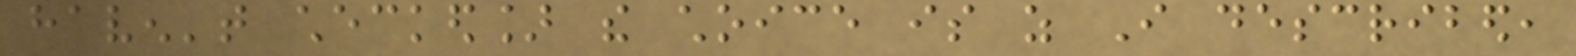haven't checked] the choice is as I described,
